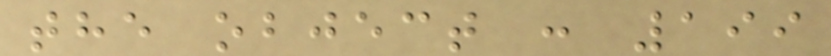the object : 199
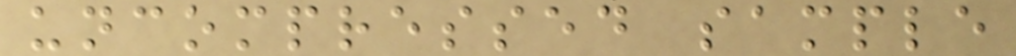uncompressed sample
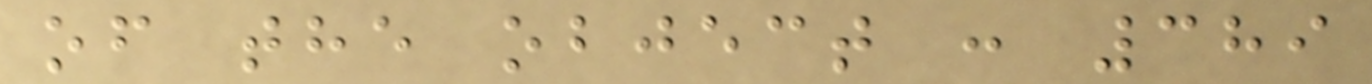of the object : 389
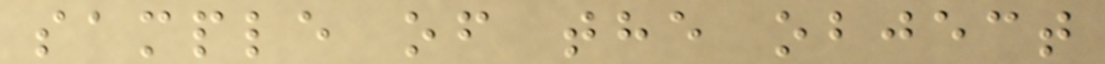sample of the object
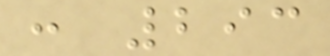: 293
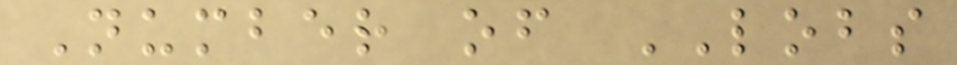Number of LOBS
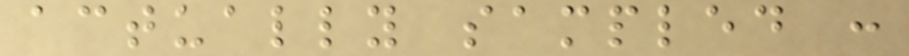actually sampled :
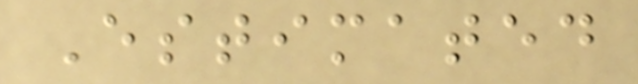Estimated
